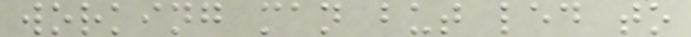working man but led to
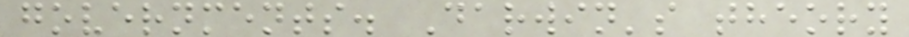governments. Darwin's theory
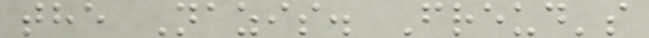the Nazis. Freud's
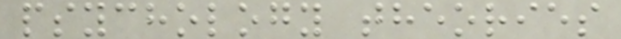psychology theories
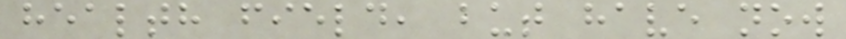health field, but have now
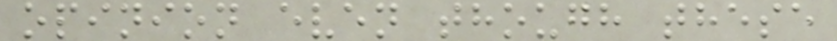opinion even though these
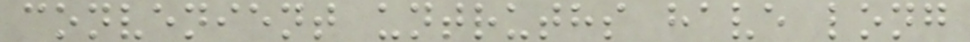convenient untruths have long
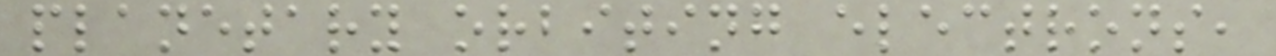planetary orbiting electrons,
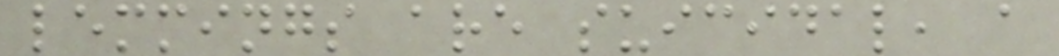lemmings are suicidal, a
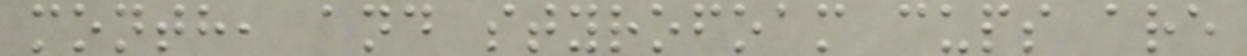month, and styrofoam cups are
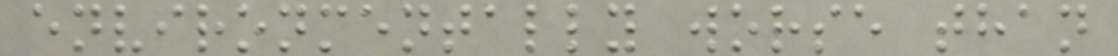environmentally worse than
